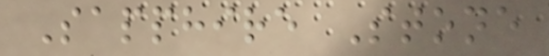Sapphire Stone
